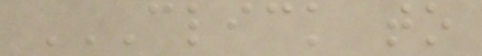CLICK TO
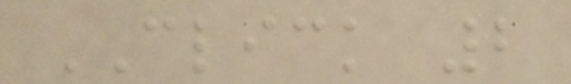CLICK 2
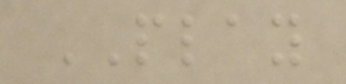PLAY
